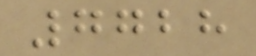7728
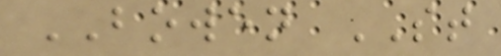BOWEN ST
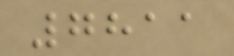7811
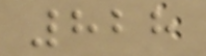828
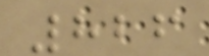826
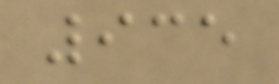935
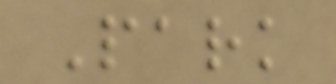Park
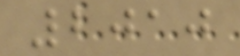2010
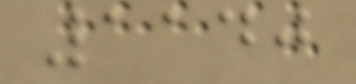1140
